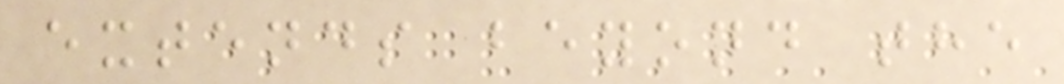extends beyond the
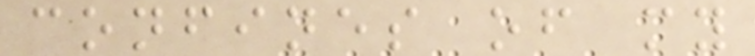confines of my
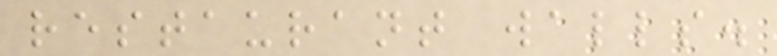restaurant walls.
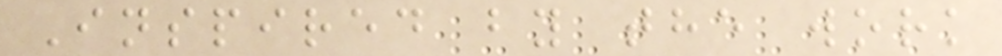Inspired by the work
